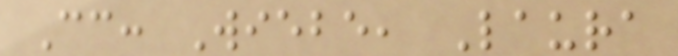Cc: Wiebe, Laura
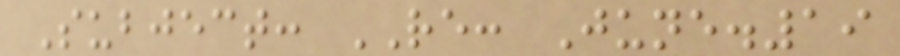Subject: RE: June.19
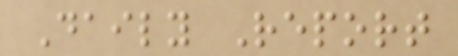Daily Report
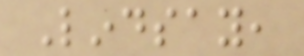Lindsay,
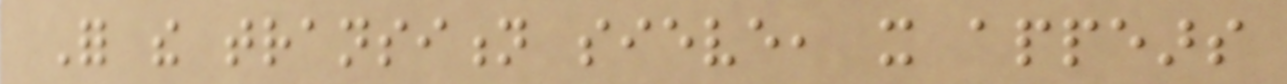For the transition sieve, it appears
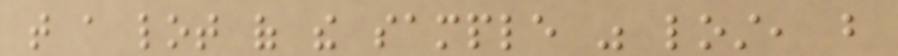that a lot of the sample was lost, but
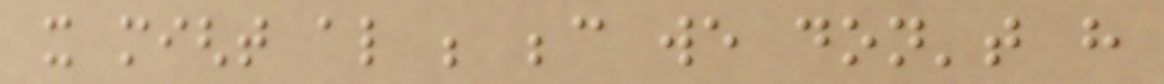it might also be because we don't have
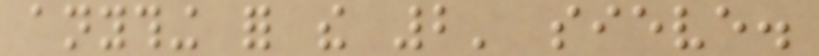anything for the 2' sieve.
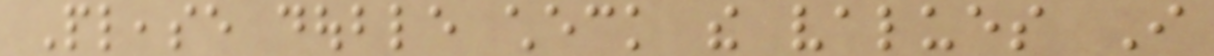Please double check the values I
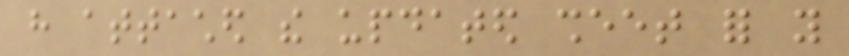have attached the updated sheet for you
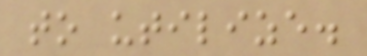to utilize.
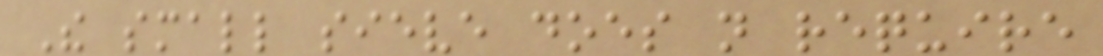The small sieve does not require
